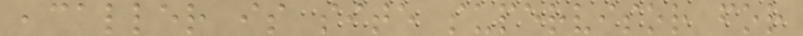,caller is site supervisor for
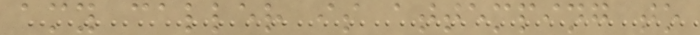amy caller is attemping to
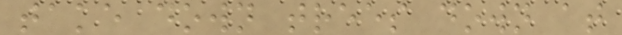take down trees down at
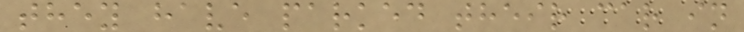they have parked their car in
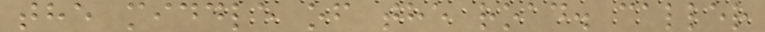the middle of the road. caller
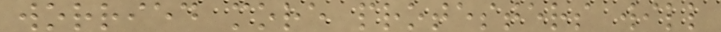worried more protesters will
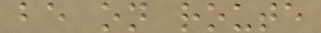be on route
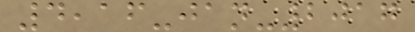4,16-jan-2017
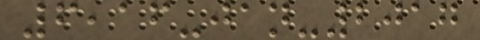6,16-jan-2017
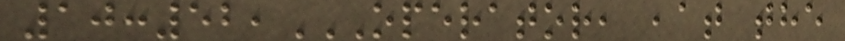10:52,OPERATOR, ,AT THE
